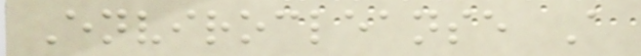Envirocleanse A
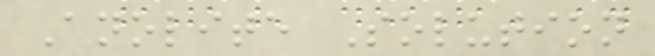Anolite Solution
